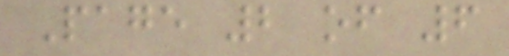Page 2 of 6
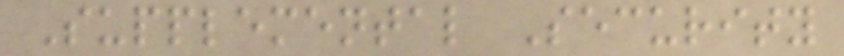Supplemental Security
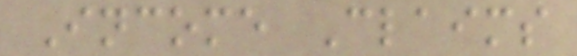Income Claims
